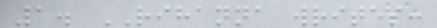1. RIHANNA writes:
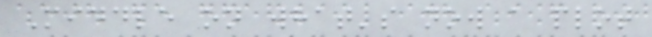Middle on what's now a plot
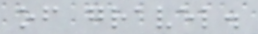of gravel.
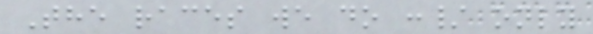The races we do :/ only
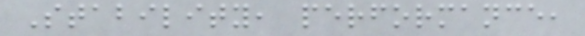Stability, performance,
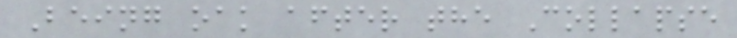Being oak after the Collapse
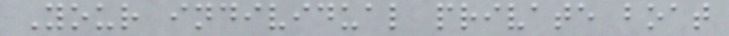Your individual private boat
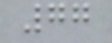77
